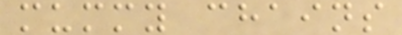mummy chains
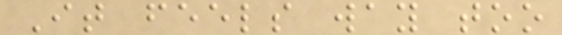It feels way too
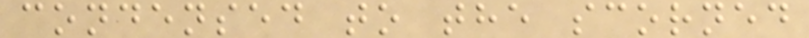condensed to the scorned
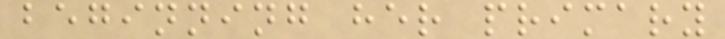beginning her primary
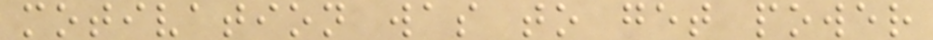motivation was to get power
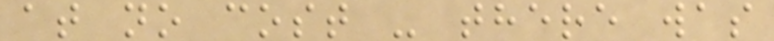at no cost - there was
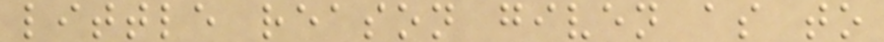little reason given as to
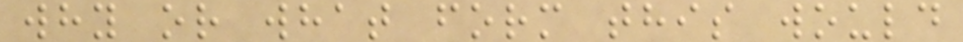why or what form this would
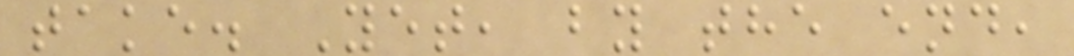take. Yet, by the end,
